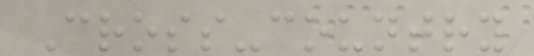Cross-country
